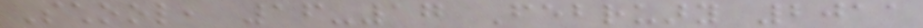School, 16-17 February 2011
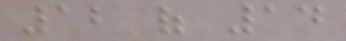12 of 14
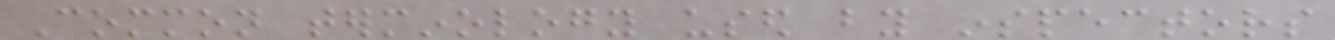Common terminology used by inspectors
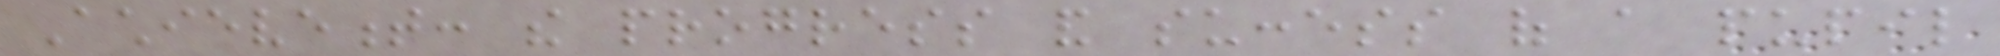Achievement: the progress and success of a pupil
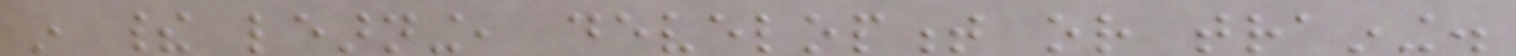in their learning, development or training.
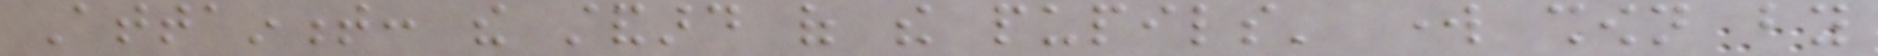Attainment: the standard of the pupils' work shown by
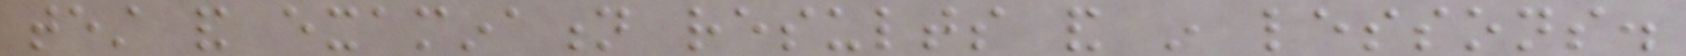test and examination results and in lessons.
